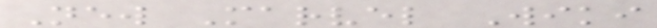New Marvel Wiki
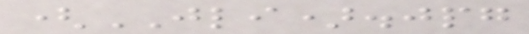(JLI).jpg
